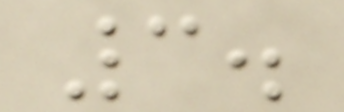3.
